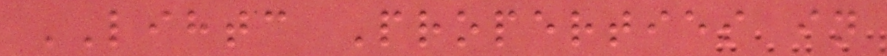LIHTC Properties in
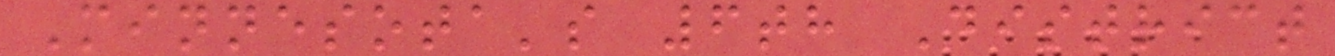Minnesota's 6th District
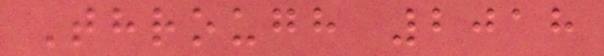Through 2018
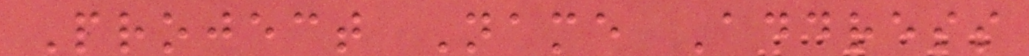Project Name Address
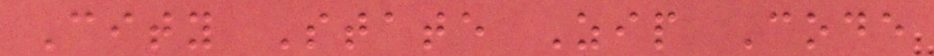City State Zip Code
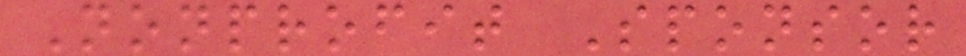Nonprofit Sponsor
